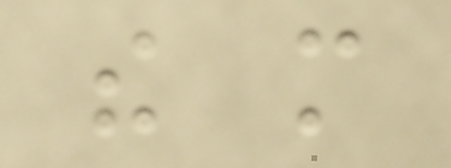the more
